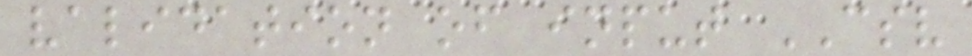validation of input CSV
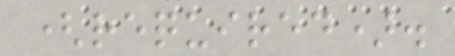(required).
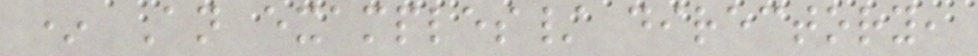* An examples/ directory,
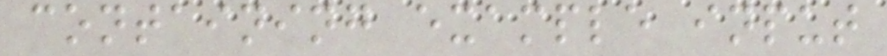containing example input
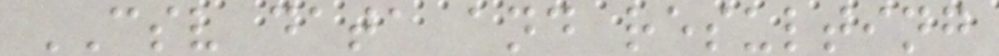CSV data and resulting
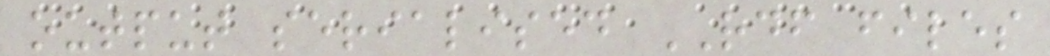output serialised RDF files
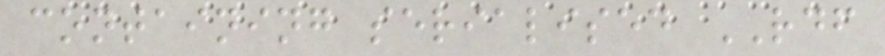containing serialised RDF
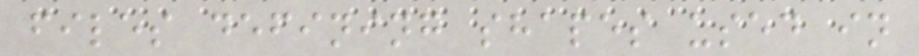files defining shapes used in
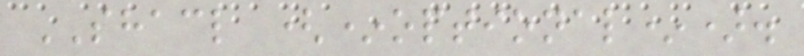SHACL (*optional*).
